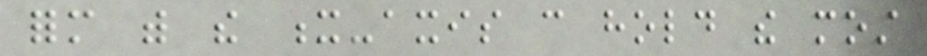form with the x-axis can hold the most
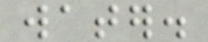water.
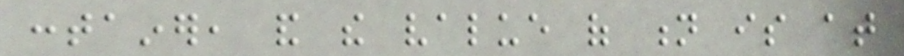container, and the value of n is at
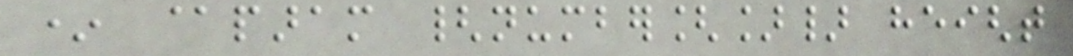* @param {number[]} height
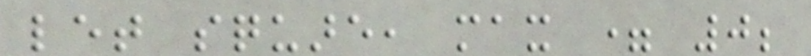let square, max = 0;
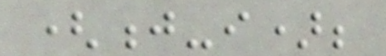(j-i);
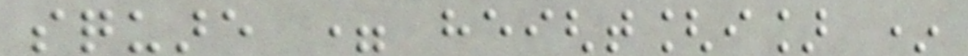square = height[i] *
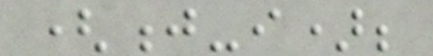(j-i);
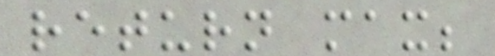return max;
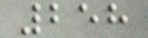258
